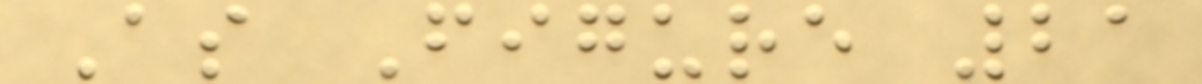As Figure 21
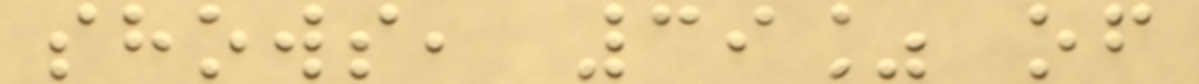shows, 39% of
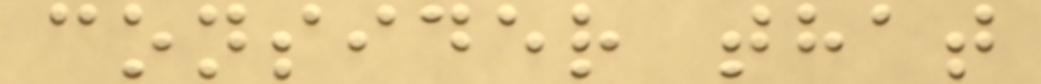consider that
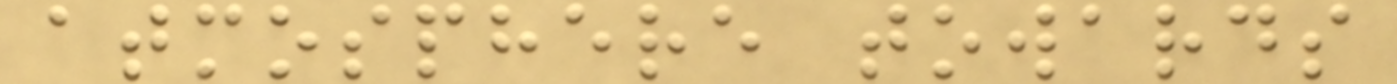atmosphere towards
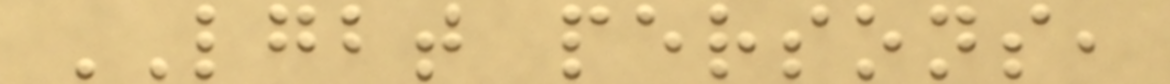LGBT persons,
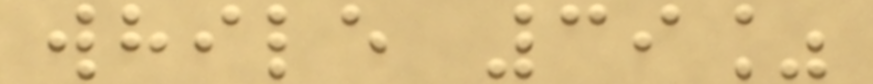while 39%
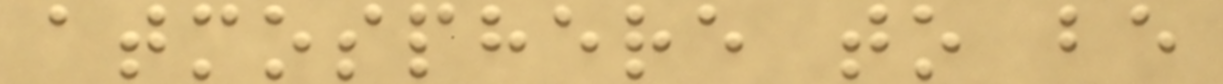atmosphere to be
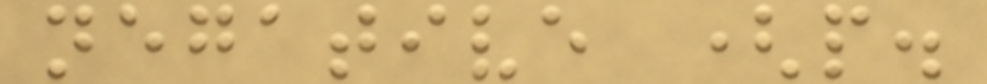negative (p.
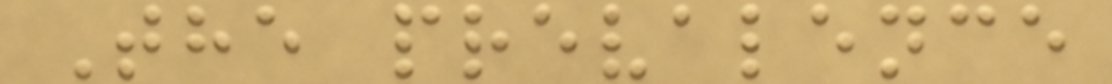The prevalence
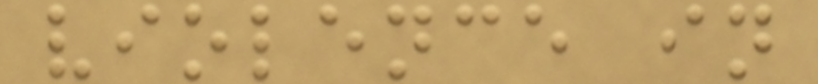violence in
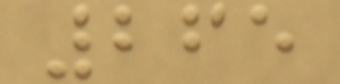265
